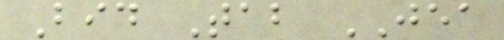Bid Tab JEA
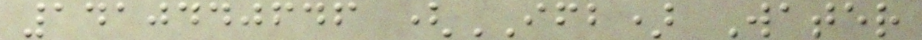1410440646 (IFB) Water
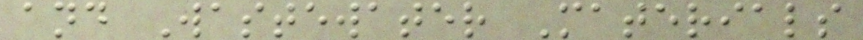and Wastewater Materials
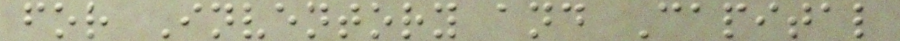for Inventory and Capital
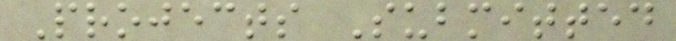Projects Submitted
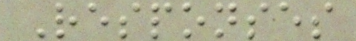Responses
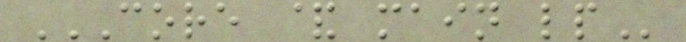CORE & MAIN LP
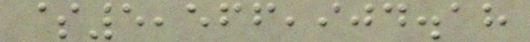$5,566,904.18
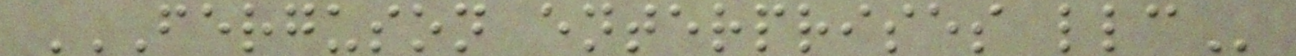FERGUSON ENTERPRISES LLC
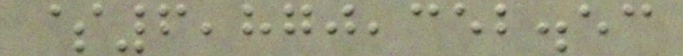$6,870,352.53
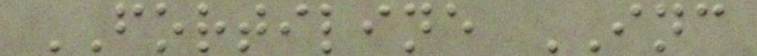FORTILINE INC
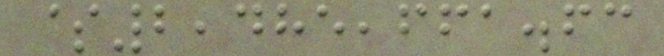$2,485,661.63
